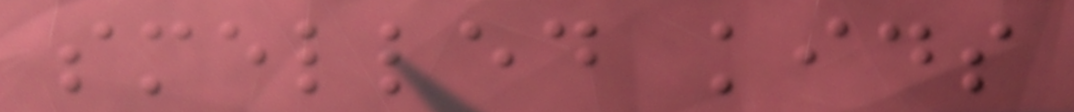smelled kids
